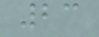23
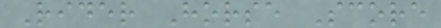Rider Horse Score
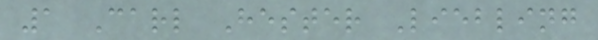1 Carl Hester Liebling
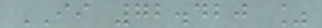II 72.420 %
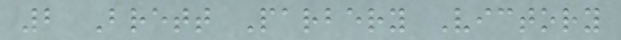2 Brett Parbery Victory
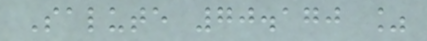Salute 70.170 %
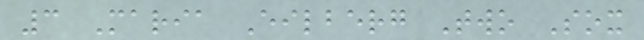3 Maria Eilberg Two Sox
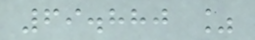69.880 %
